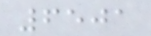6501
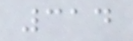314
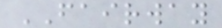FAIRWAY
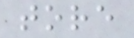tore
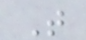T
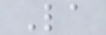La
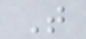T
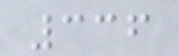336
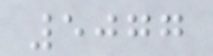5077
